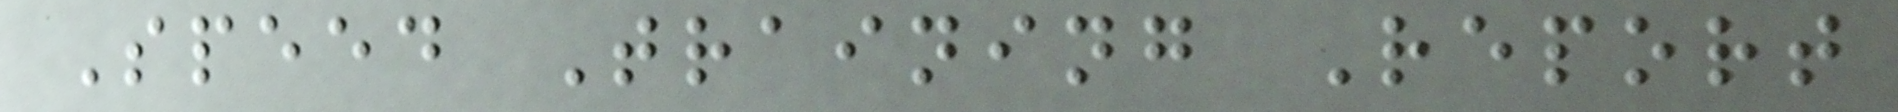Speed Training Report
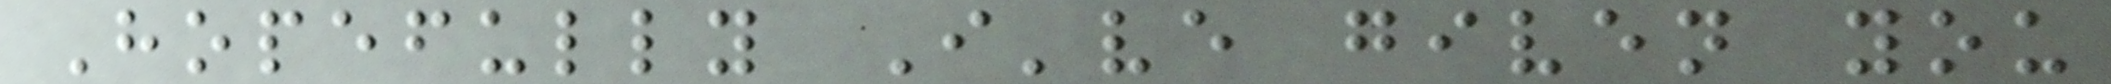Hopefully I've given you
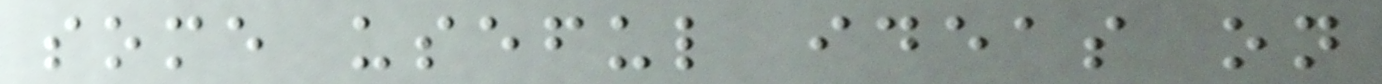some useful ideas on
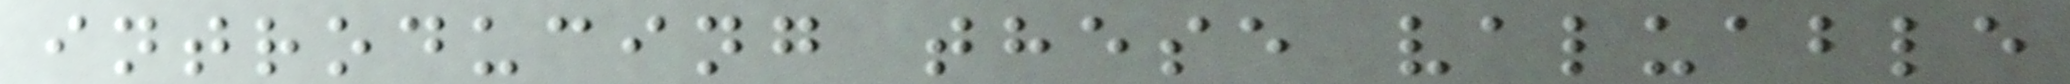introducing these valuable
